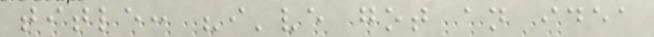title: "i've got an idea
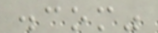.com"
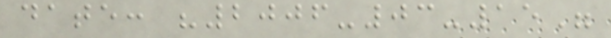date: "2006-03-15"
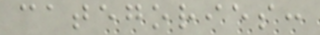categories:
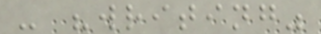- "writing"
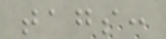tags:
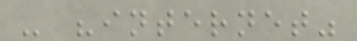- "internet"
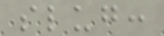slug:
